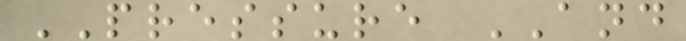PRESSURE AND
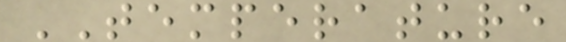TEMPERATURE
